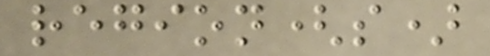region(s)
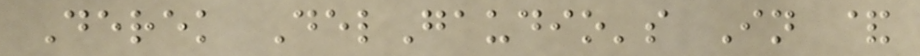Derek DelGaudio's In &
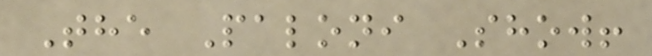The Paloni Show!
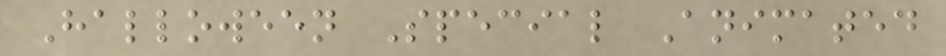Halloween Special Animated
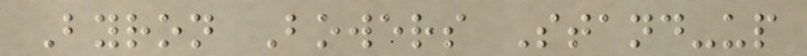Byron Bowers Stand-up
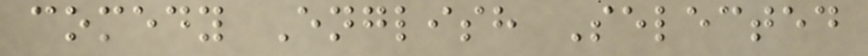comedy English Selected
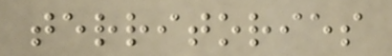territories
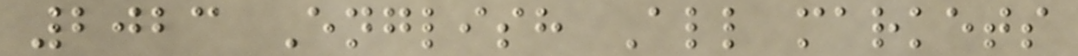2023 English All markets
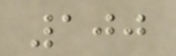100
